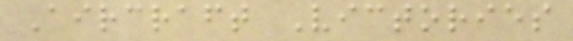Aircraft Victories
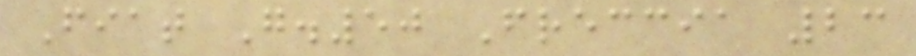Fiat G.50 Freccia 23
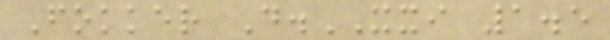Fokker D.XXI 1.5
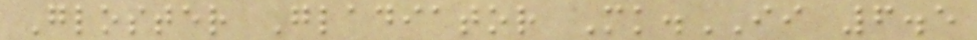Gloster Gladiator Mk.II 6.5
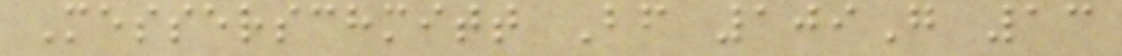Messerschmitt Bf 109G 13
